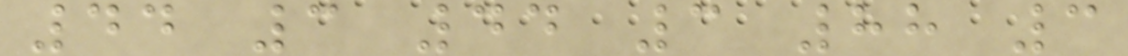44 3 44 3 88 3
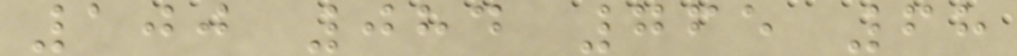100 084 765 68
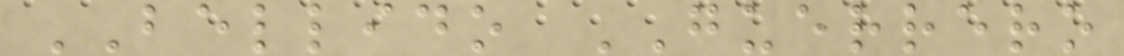BELLIDO GUERRERO
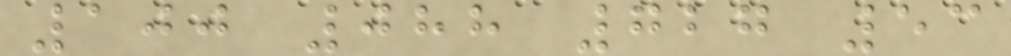100 088 727 53
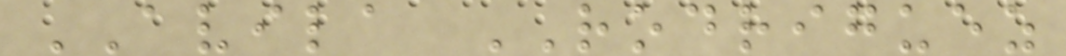AVILA RODRIGUEZ
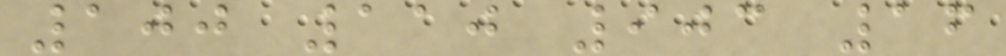100 110 903 16
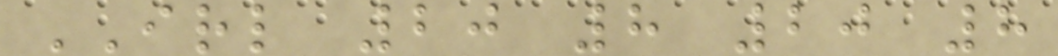IRL 20 8 20 8
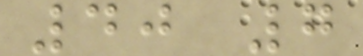40 7
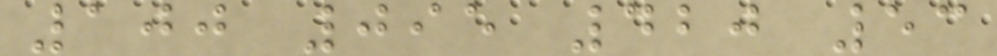100 095 420 53
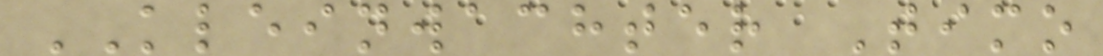KLEINWACHTER Timo
